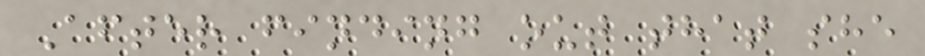After finding out that she
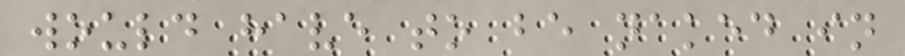would have to be naked in
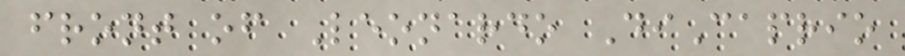front of Leonardo DiCaprio
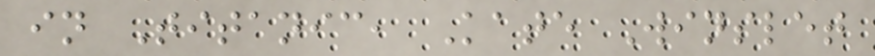in Titanic, Kate Winslet
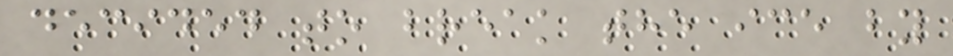decided to break the ice by
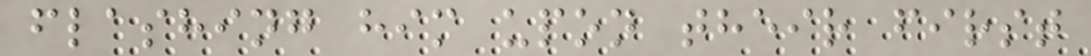flashing him upon their first
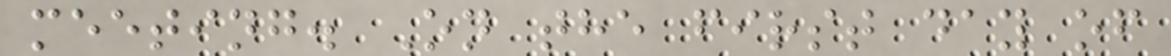meeting. On the first day of
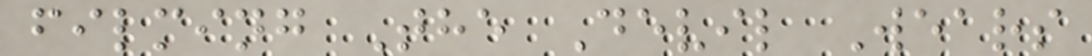filming The Devil Wears
